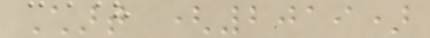Chart (2019)
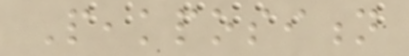Peakposition
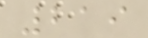219
